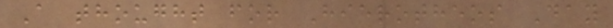A thought for Hierotheos Day
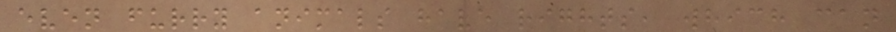even furry animals have rights, which can
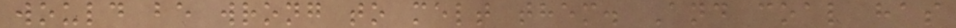would be wrong to melt them. And coal has
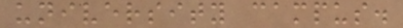university campus.
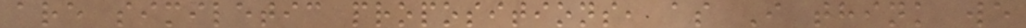are similetic propositions, as I think we
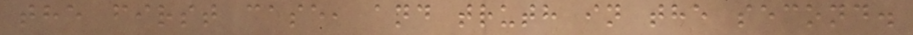the first case, and truth in the second.
